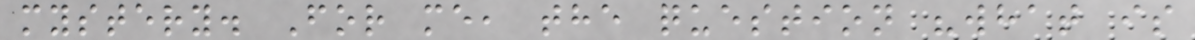mystery. For me, the question "what is
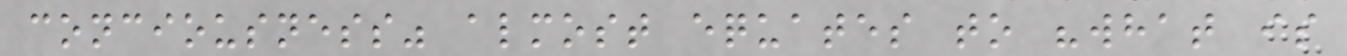conciousness" almost equates to "what is
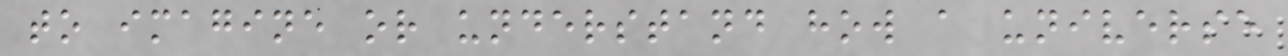to imagine or understand how a universe
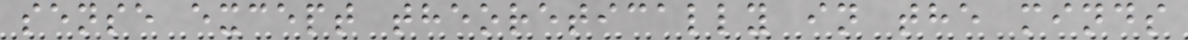sense except theoretically in the minds
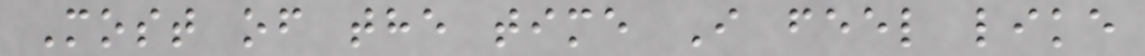Most of the time I feel like
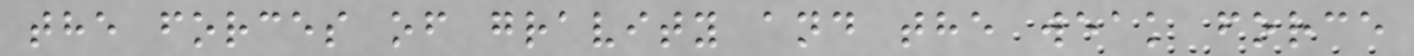the forces of gravity and the weak force
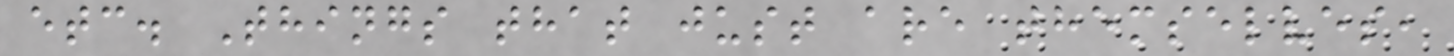etc. Things that just are themselves,
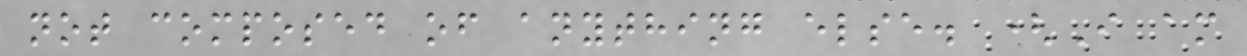not composed of anything else. (I am
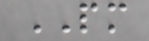PM
